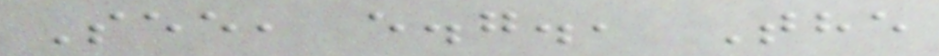See, e.g., The
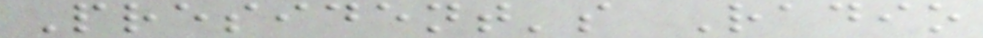President's Radio
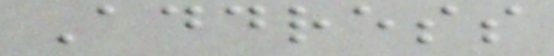Address
